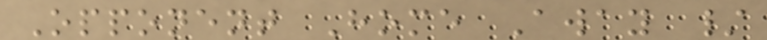Opponent Home Away /
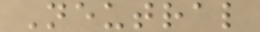Neutral
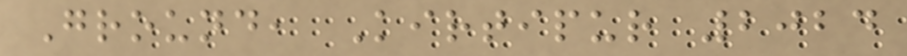Ground, Kirtipur 2024
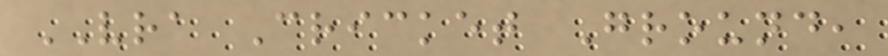VRA Cricket Ground,
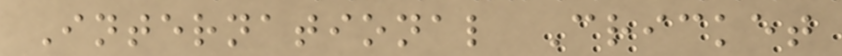International Cricket
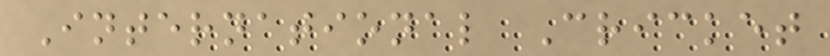International Cricket
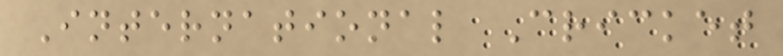International Cricket
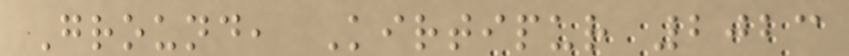Ground, Kirtipur 2023
